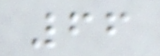66
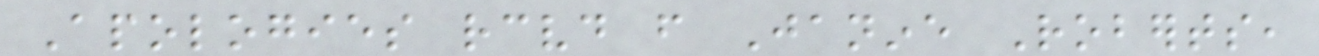Apologies received from Janine Roberts,
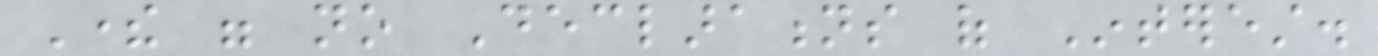There were no Declarations of Interest.
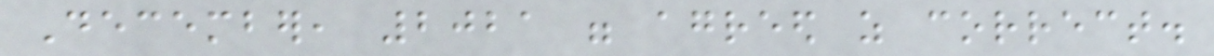December, 2021 were agreed as correct.
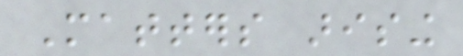Matters arising
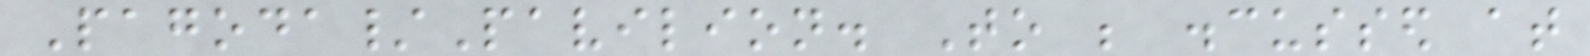Pagoda/Pavilion. To be discussed at
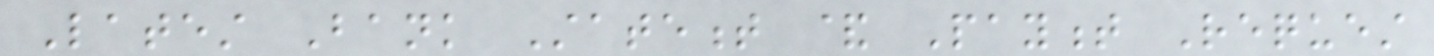Latest Bank Statement & Payment Request
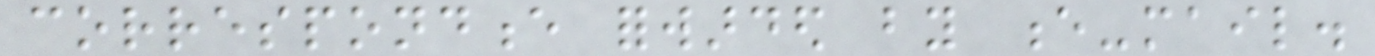correspondence forwarded by e-mail.
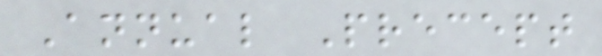Annual Precept
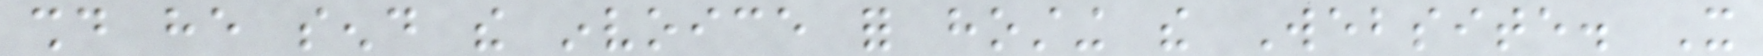should he send the invoice for hosting the Website. It
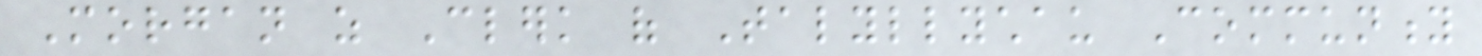Morgan as Clerk of Talyllychau Community
